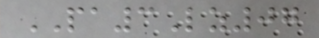PA3Lz07
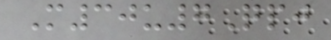M30u7Qpj
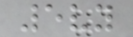5vy
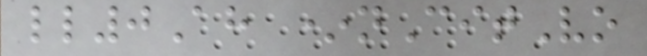ll0Ah *nCitVo
